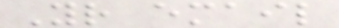Your email
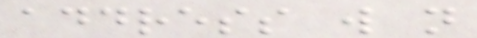address will not
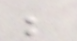be
